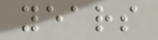years
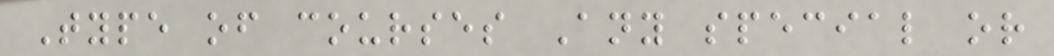Type of courses Any special or
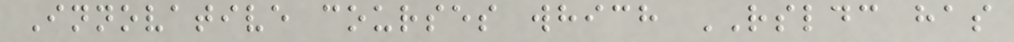Innovative courses which RSLDC has
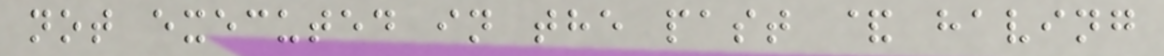not executed in the past & having
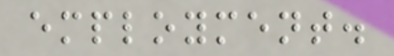employment.
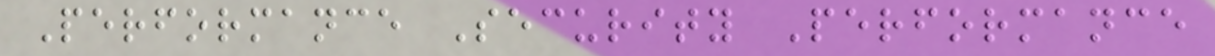Performance Security Performance
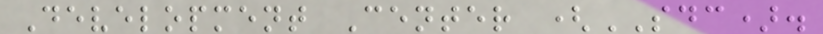Development Center (SDC).
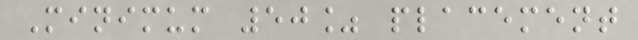Minimum 50% placement
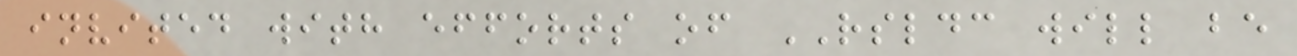invited with efforts of RSLDC will be
